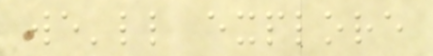we'll explore
